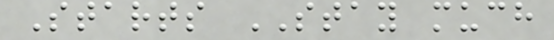Starts STAY much
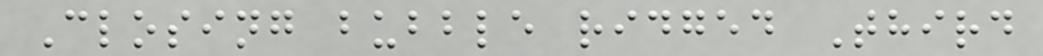Closing bubble ridged Third
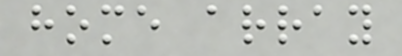home array
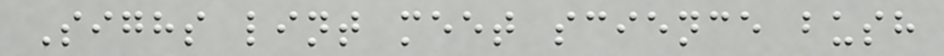Sighs lint meet science bush
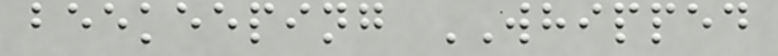beekeeping WHIPPED
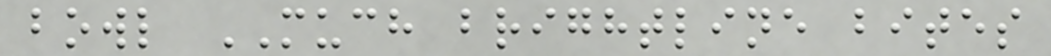bowl MUCH brightline bites
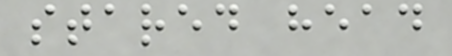stared head
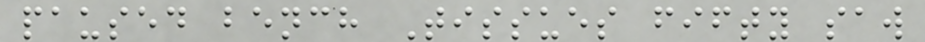paused bench Tissues fifty saw
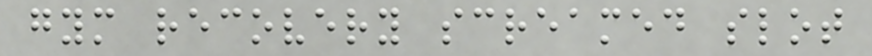gym recovery screamed slot
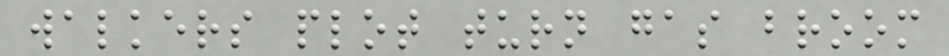walkers plot turn gas broom
